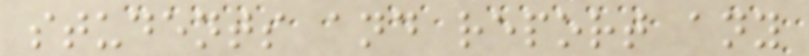students and report any
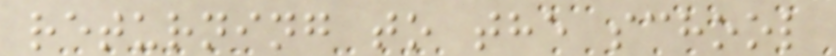returning to the school
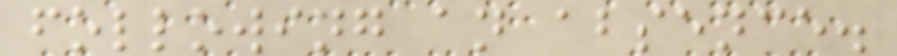following an absence.
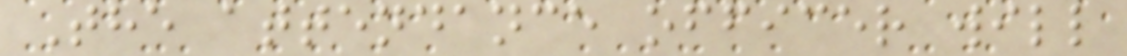The attendance officer will
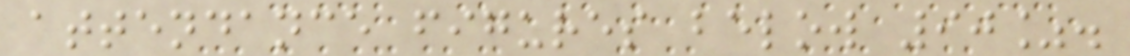attendance figures below 90%.
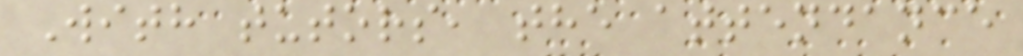With tutors, the attendance
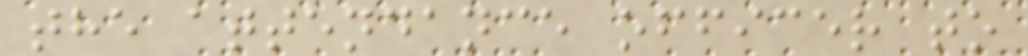the attendance officer to
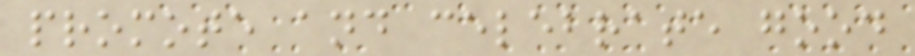promote and celebrate good
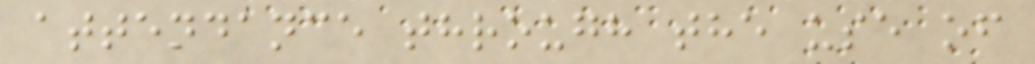attendance through the use of
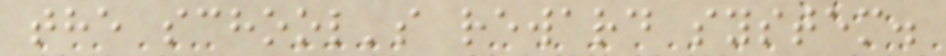the school's reward system.
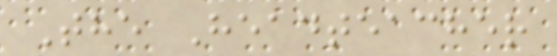The Headteacher
